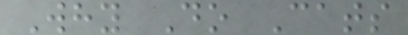Why Do Cats
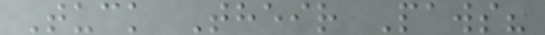Tuck Their Paws?
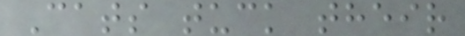Cats tuck their
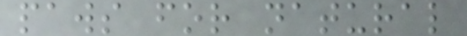paws for natural
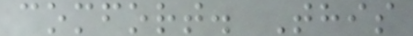comfort. This
